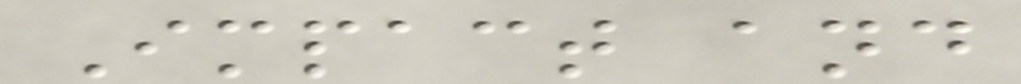Impact and
